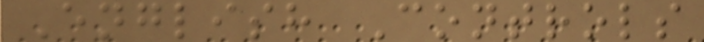English Controls
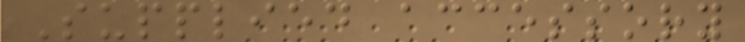Supplied accessory
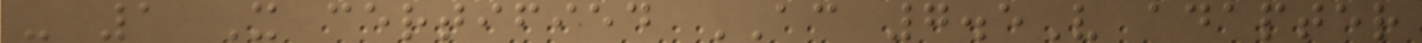- 1 X certified AC 7.5V adapter
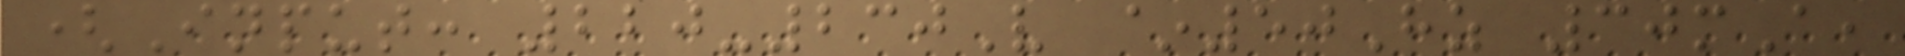(Input: 220-230V ~50Hz 30mA,
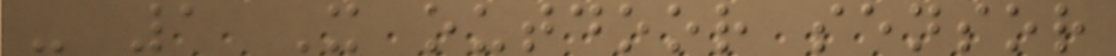- 1 X outdoor sensor
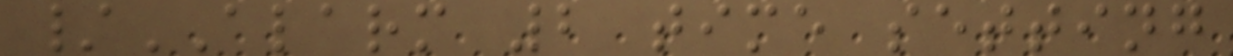/ALARM 2 time setting
